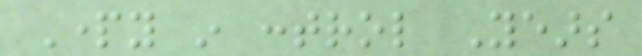Party in control Years
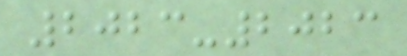2023-2023
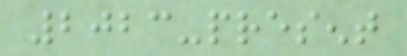2023-present
